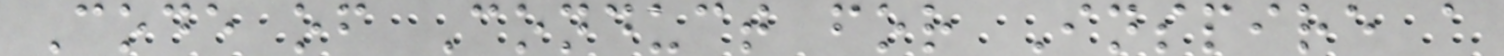Code of Conduct for Inspire a
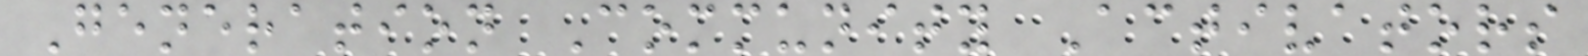Generation Community Activators
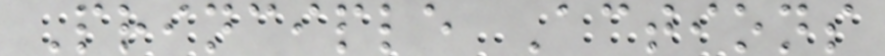Principle Actions
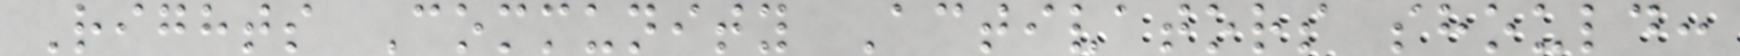Rights Community Activators should:
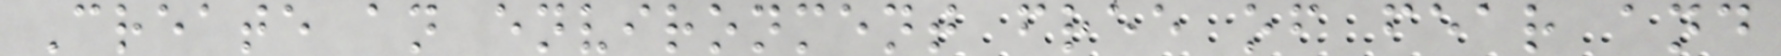Create an environment free of fear and
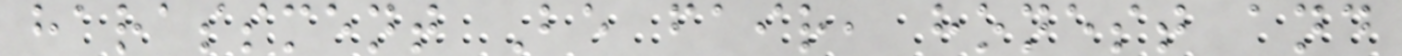harassment Be fair, honest and
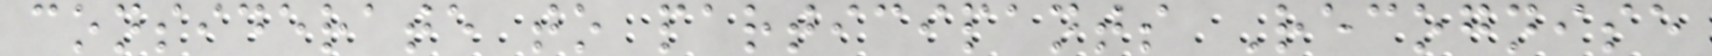considerate to participants Recognise
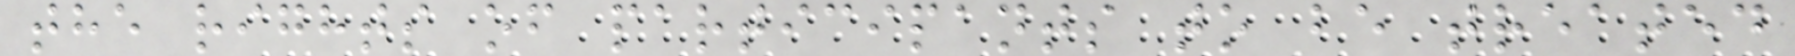the rights of participants to be treated
